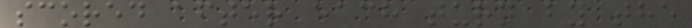scored after each turn by the
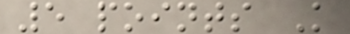5 points K
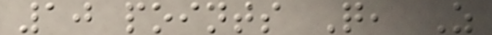10 points Q, Z
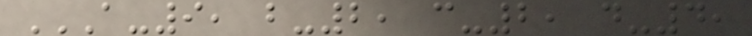A-9, B-2, C-2, D-4,
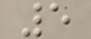5
